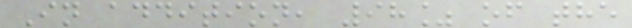In addition, 98% of the
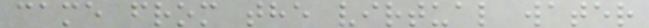came from the virtual water
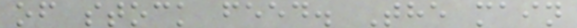of stock feed. The main
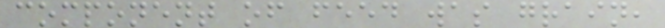component of feed was grain,
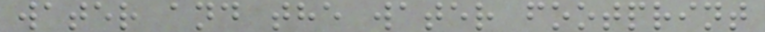water and the water footprint
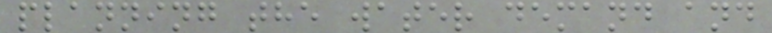planning the water demand and
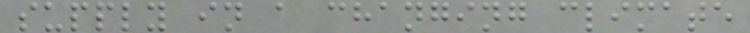supply in a changing climate
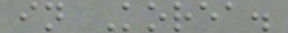in Korea.
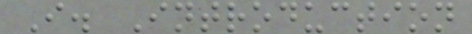I. Introduction
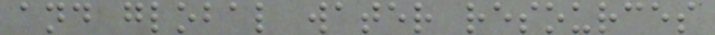and global water resources
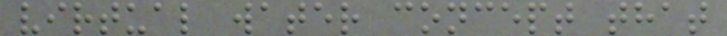virtual water concept that
